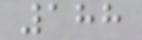188
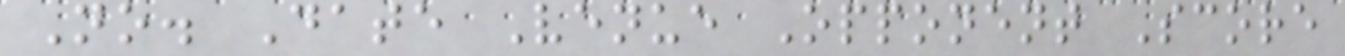No. Date Venue Opponent Score
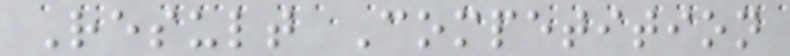Result Competition
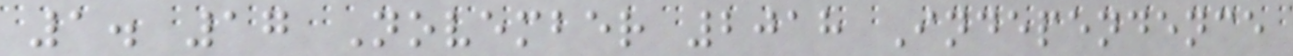1. 17 November 2018 Independence
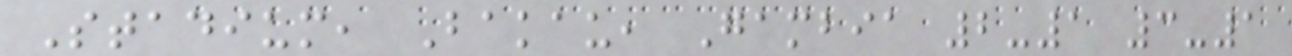Stadium, Bakau, Gambia 2-1 3-1
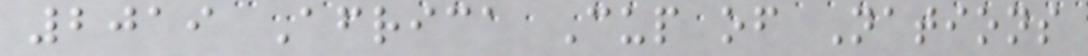2019 Africa Cup of Nations
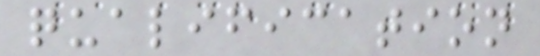qualification
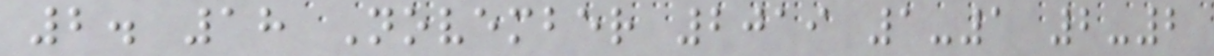2. 18 November 2019 1-1 2-2
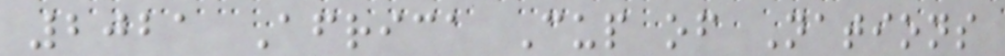2021 Africa Cup of Nations
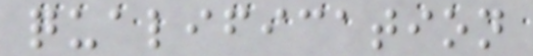qualification
